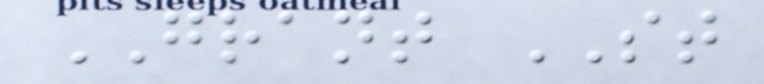GRANT ST
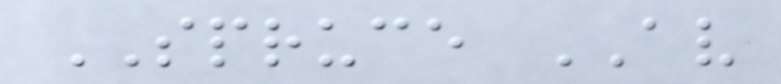SPRUCE AV
